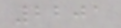2201
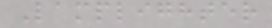Lamplighter
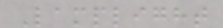Lamplight
